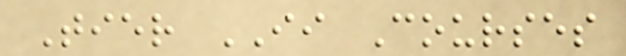Tier II Courses
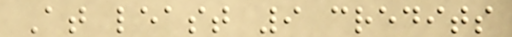At least 9 credits
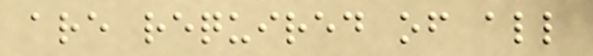are required of all
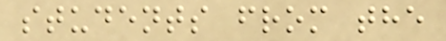students from the
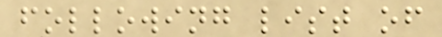following list of
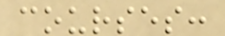courses:
